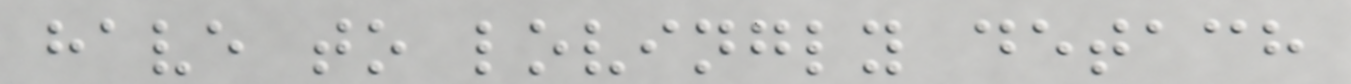have to lovingly detach
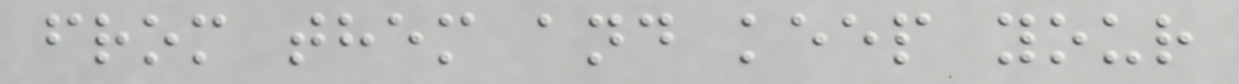from them and keep your
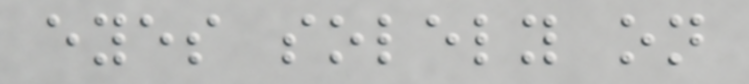eyes solely on
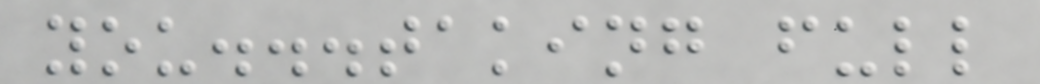you...taking full
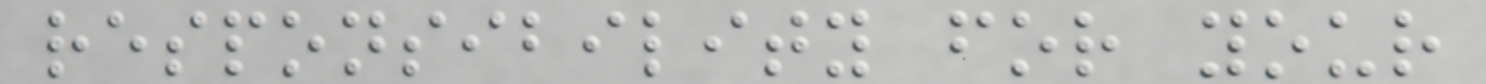responsibility for your
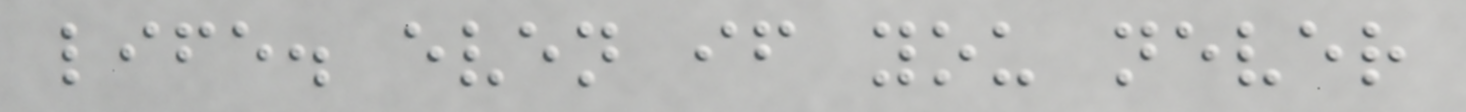life. even if you never
